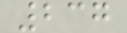237
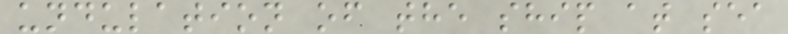undulation of the ship at sea
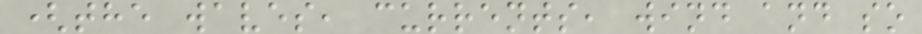(the waves, currents, wind and so
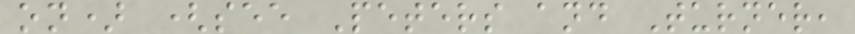on) (see Peters and Turner,
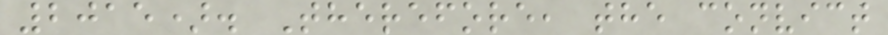2015). Therefore, the convict
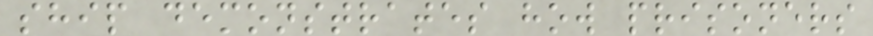ship demonstrates how prisoners
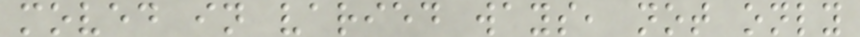moved in varied ways, not only
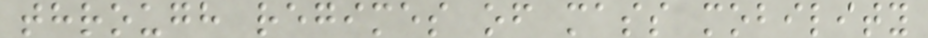through regimes of mass mobility
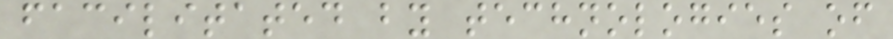facilitated by technologies of
